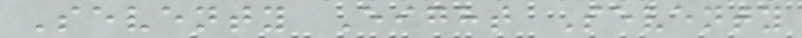Seventy Eight Seventy
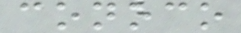conoco
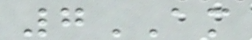7AM
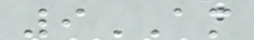9AM
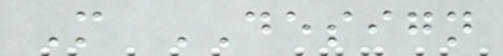M DESIGN
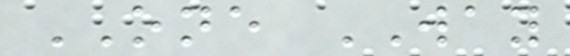ONE WAY
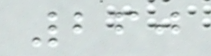260
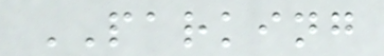PARKING
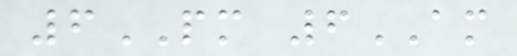6PM 6AM
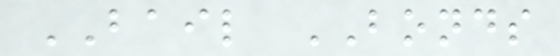BAIL BONDS
